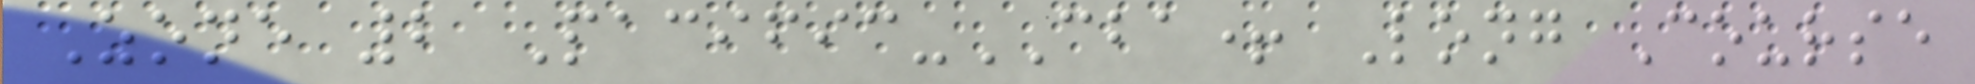Zone 2 Pacific-CBA+ Long Course
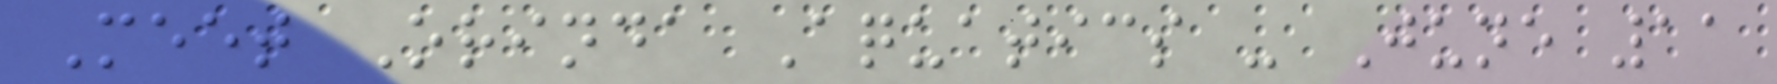Meet Orinda Aquatics - June 11
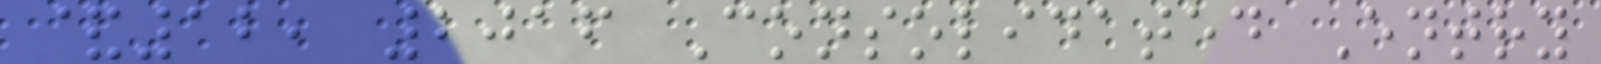&12, 2016 Consolidated Entry
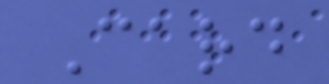Card
